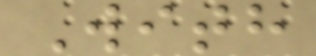With
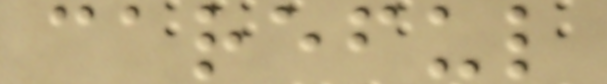careful
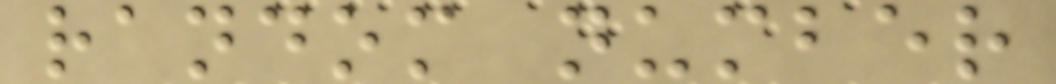random number
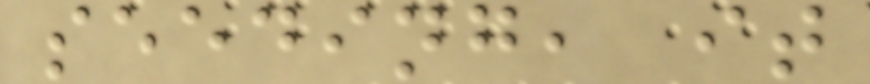seeding, it
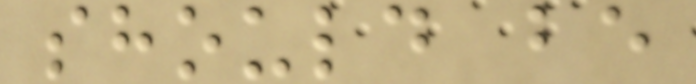should be
